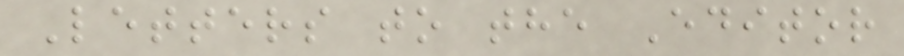Letters to the Editor
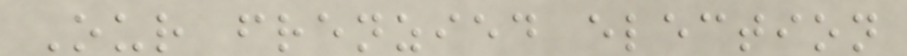Our frenzied election
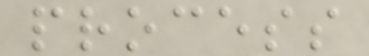process
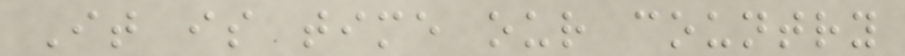It is time our country
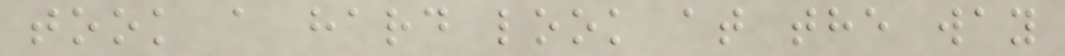took a hard look at the way
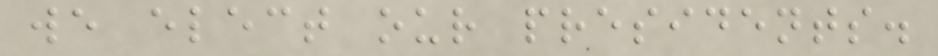we elect our presidents.
